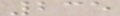235
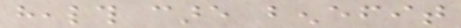health care benefit
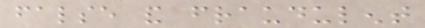false and fraudulent
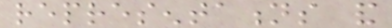representations and
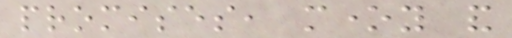promises, money and
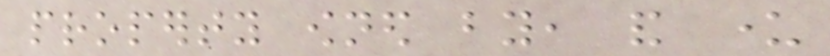property owned by, and under
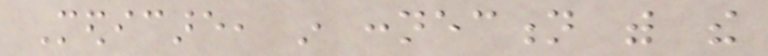Medicare, in connection with the
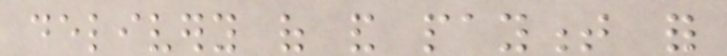delivery of and payment for
